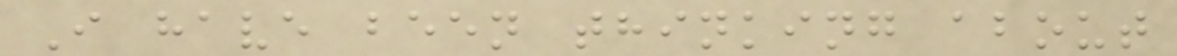I have been thinking about
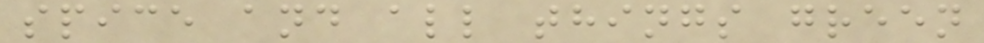spice and all things green
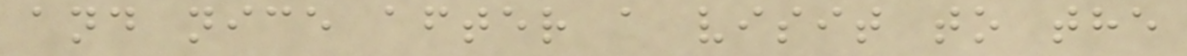and nice after a visit to the
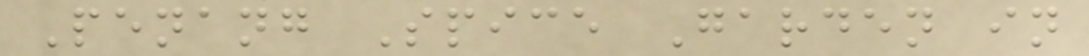Penang Spice Garden in
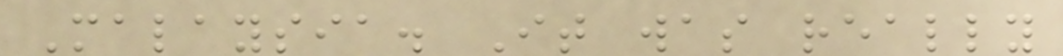Malaysia. It was really
